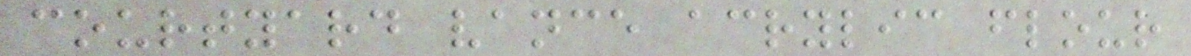courtyard vance acrylic flour
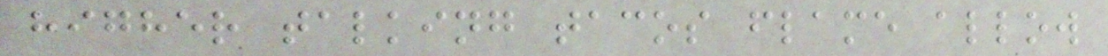higher talking tacos flame allow
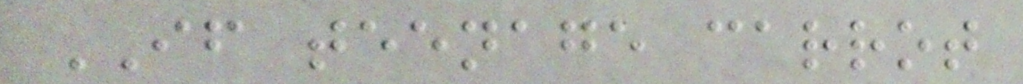IF teenage carrot
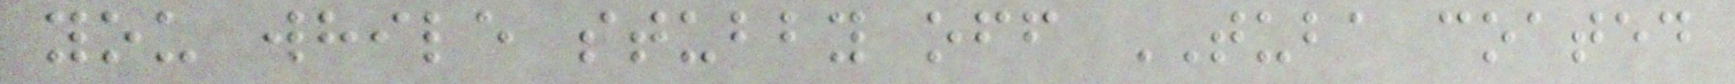you while stubby off TUBA coated
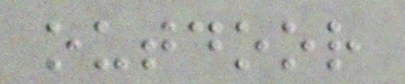outdoor
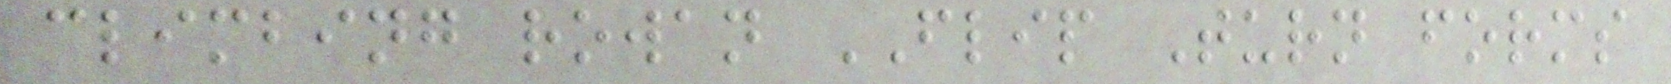climbing rowan FLIP Turn forms
